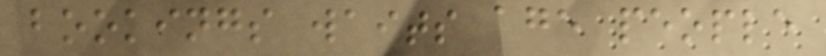bookings waits age people
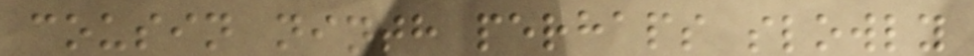cousin ninth perhaps slowly
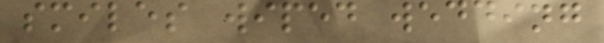smiles wiped wedding
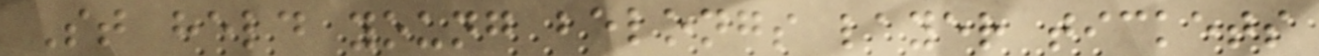St held young belongs layer tickets
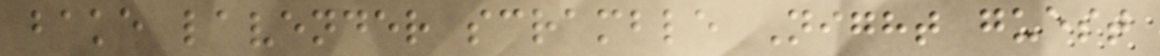bake lavender scramble Night guest
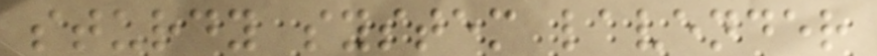sturdy system lavender
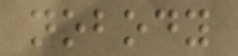nobody
